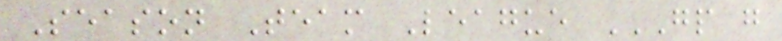Season Team League GP G
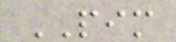PIM
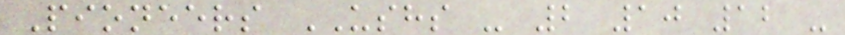Pioneers USHS - 2 10 12 -
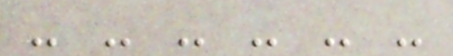- - - - - -
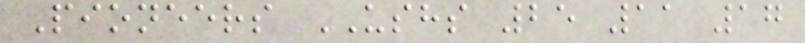Pioneers USHS 25 11 17
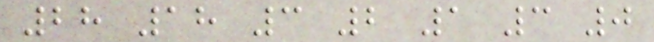28 18 3 2 1 3 0
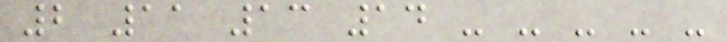2 11 13 14 - - - - -
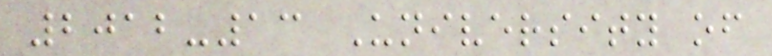2012-13 University of
